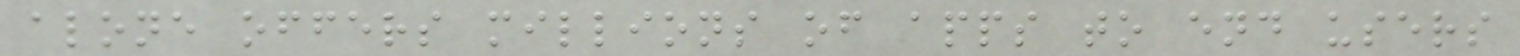alone offers millions of apps to end users
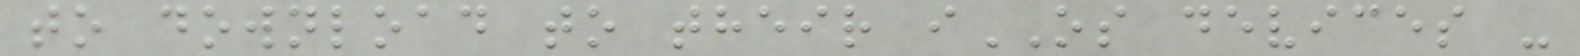to download to their iOS devices -
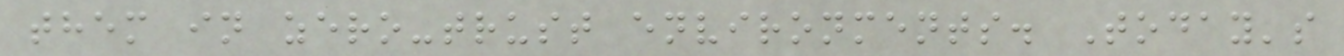them in zero-trust environments. Today's
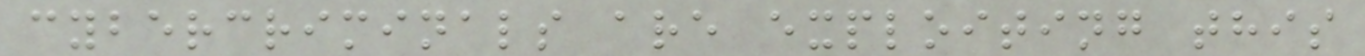cybercriminals are exploiting this
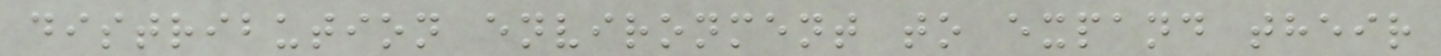distribution environment to expand their
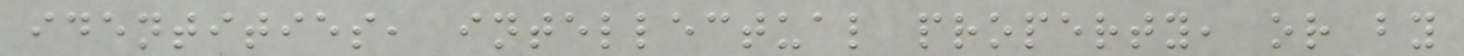identities, intellectual property, or by
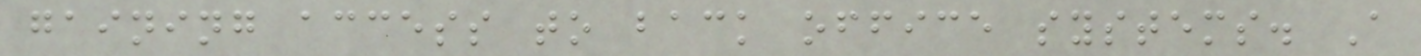gaining access to back office systems. A
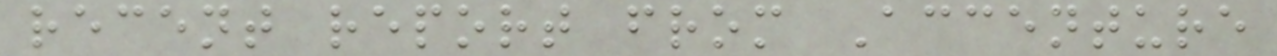recent report from Accenture
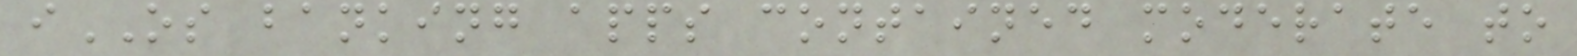iOS banking apps contained moderate to
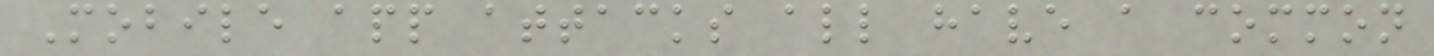Mobile app attacks all have a common
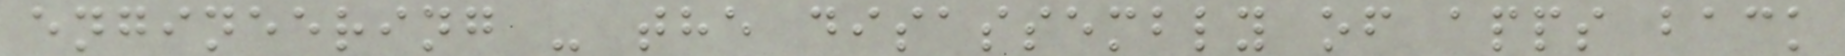engineering - the disassembly of apps back
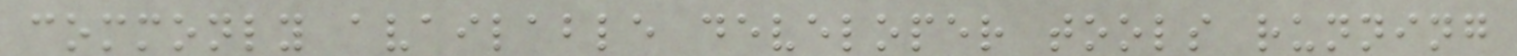commonly available developer tools running
